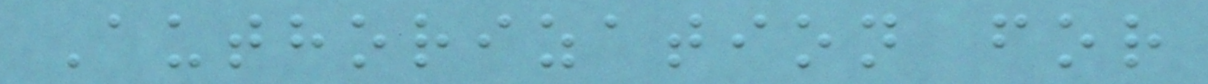Authorization for
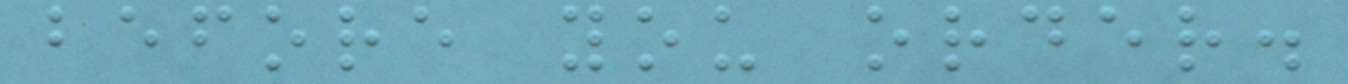before you order.
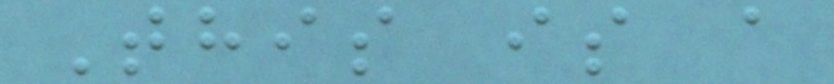This is a
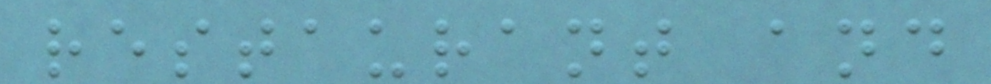restaurant and
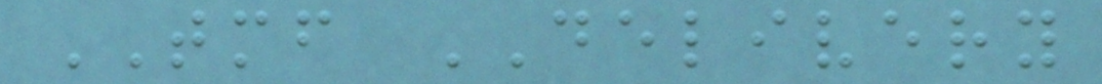TMF DELIVERY
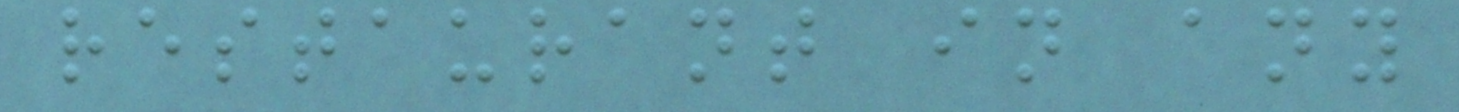restaurant in any
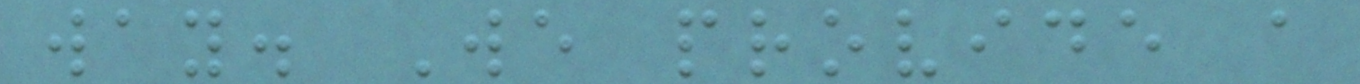way. We provide a
